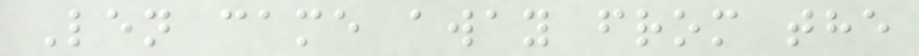Len came away from the
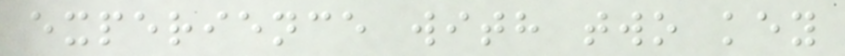experience with two key
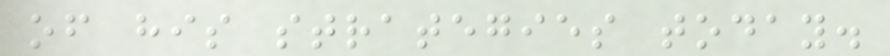of his strategies today.
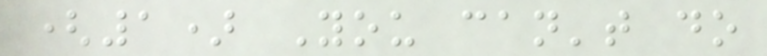(1) You can't do
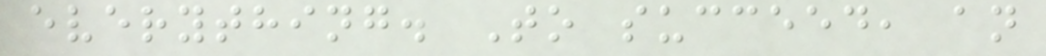everything. To succeed, an
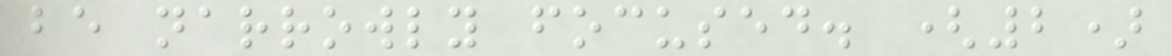be narrowly focused. (2)
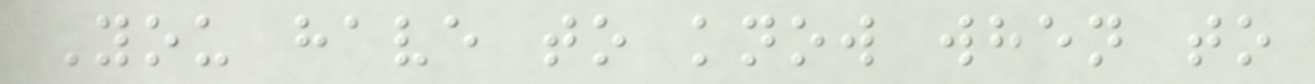You have to know when to
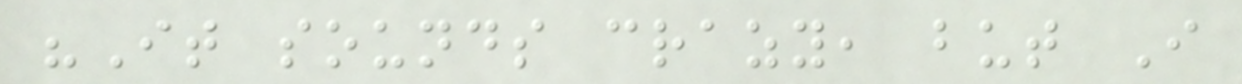"It sounds crazy, but I
